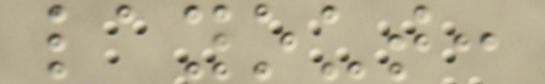layout:
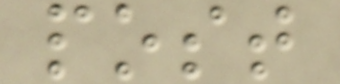post
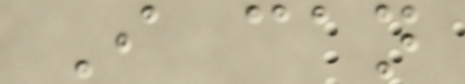I can
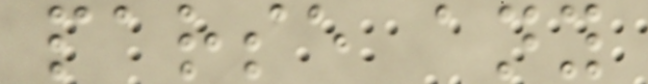parse any
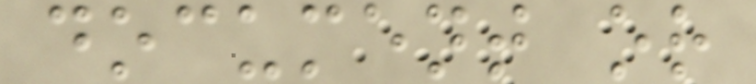document or
